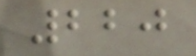220
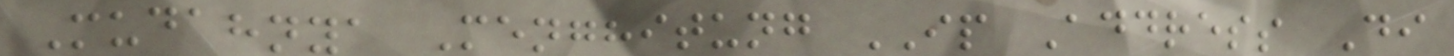Mudahnya Menghitung IP Address Di
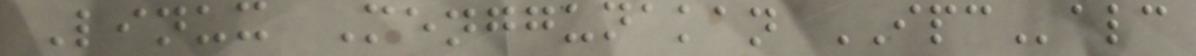Linux Menggunakan IPCalc
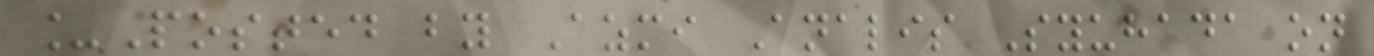_Posted by Azmi Analis Syuhada on
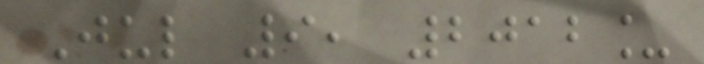Jul 9, 2012_
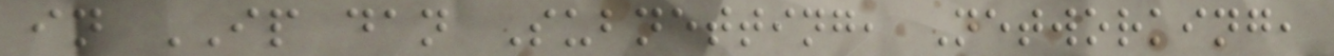in IP dan Subnetting, Networking,
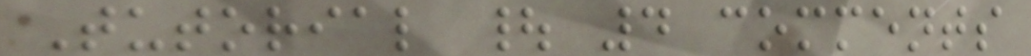Tutorial | 4 comments
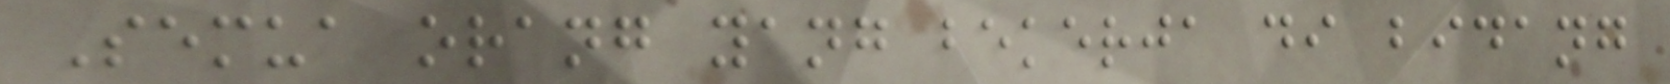Semua orang yang bekerja di bidang
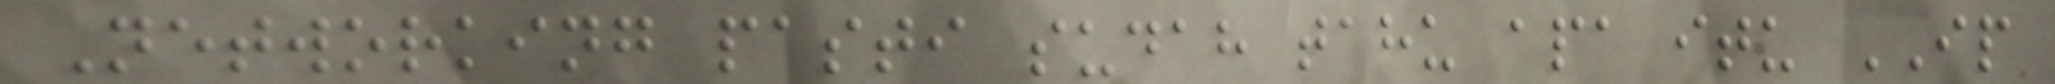Networking pasti sudah tahu apa itu IP
